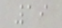19
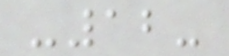-12-
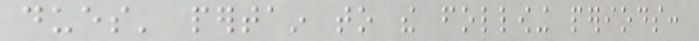dues' pertain to the following periods:
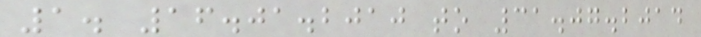1. 16.01.2010 to 31.07.2014
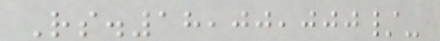Rs.18,00,000/-
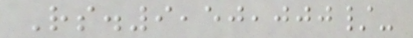Rs.9,50,000/-
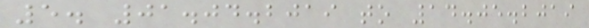5. 01.04.2019 to 14.05.2019
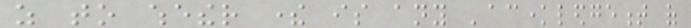as to whether there is any 'acknowledgement of
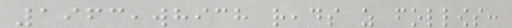1963,which reads as follows:
